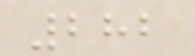282
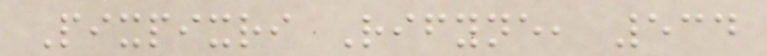Pixpixri Rifyne, 534
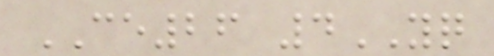CE26 4YQ
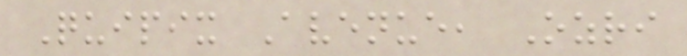Quipix Avenue, Ozri
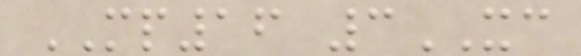MP16 3XC
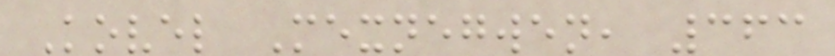Kovel Mexnegwen, 363
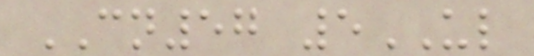CN57 5UL
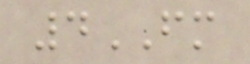4FM
